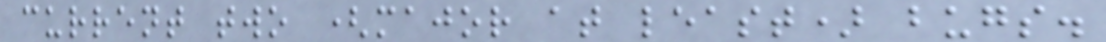current two (major at least) bugs.
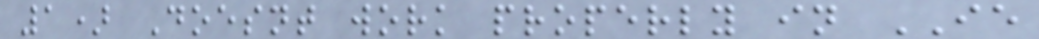1) Doesnt work properly in IE
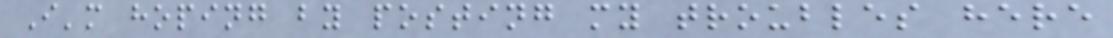I'm hoping by posting my troubles here
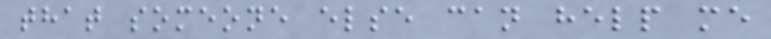that someone else can help me
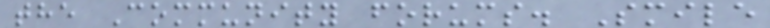the Community forums. Smile
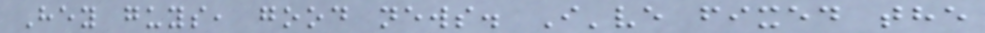Hey guys, good news. I've fixed the
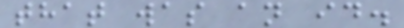that was an id.
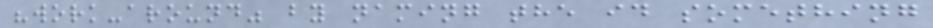"work-around" by naming the id something
